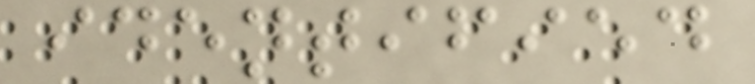identified
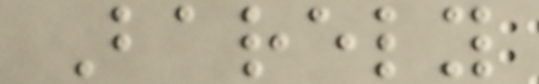Barely
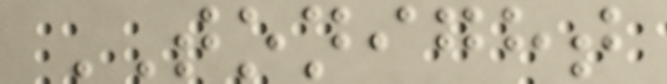TONIGHT
